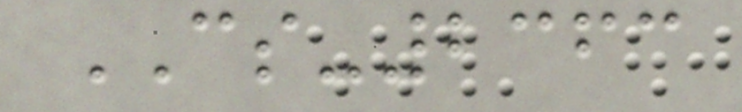CS-2363
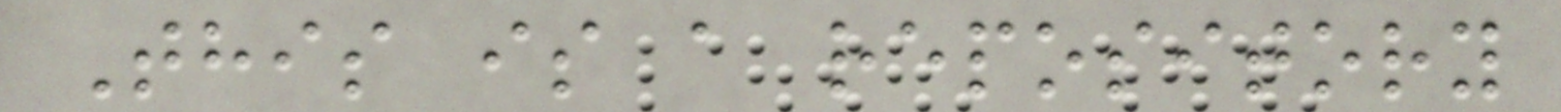This is a repository
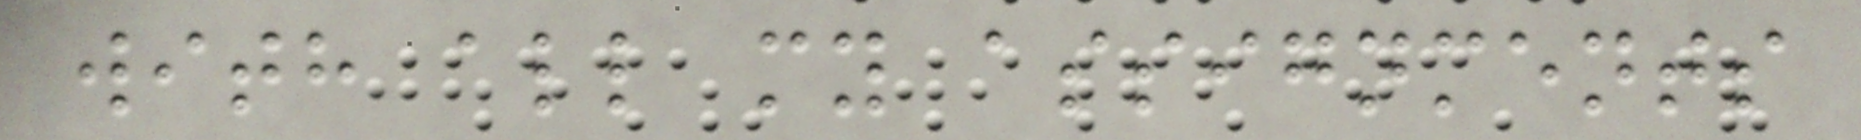with all my assignments
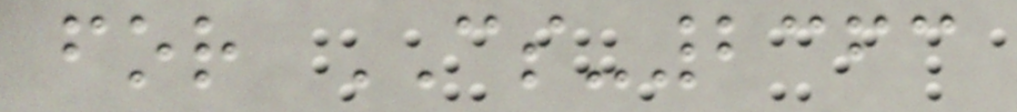for CS-2363
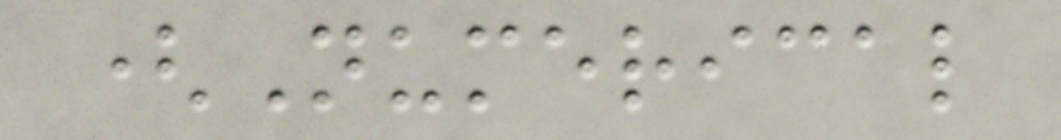(Numerical
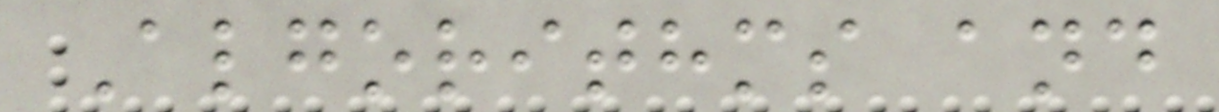Algorithms and
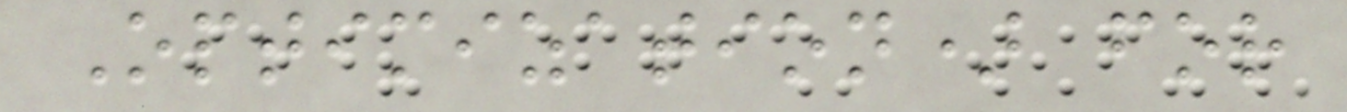Optimization) for
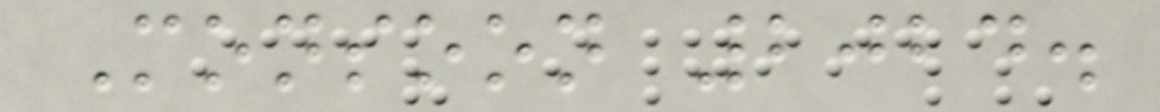Monsoon 2024.
